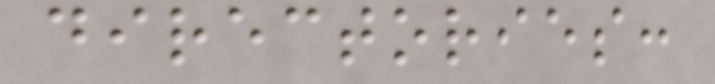directories:
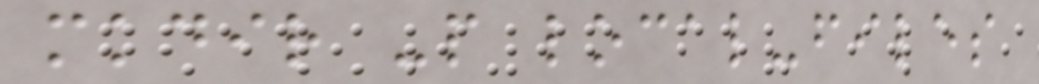mkdir -p local-files
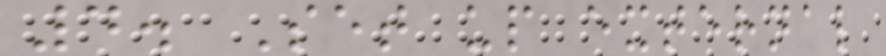4. Set up external
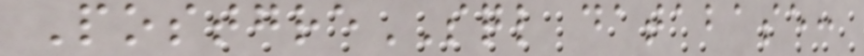PostgreSQL database:
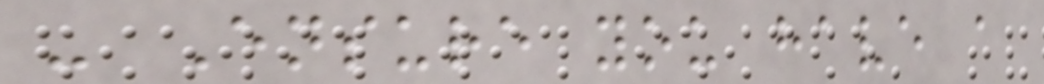- Ensure you have a
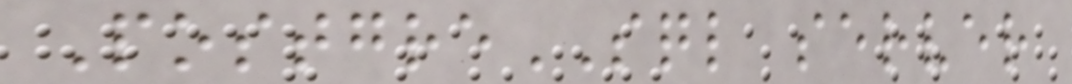PostgreSQL server
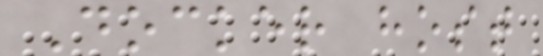Docker host
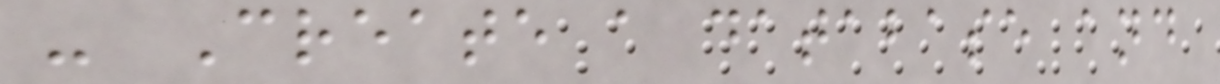- Create a database and
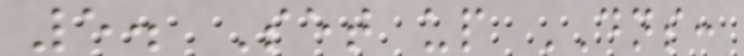5. Set up DNS:
